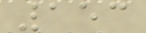153
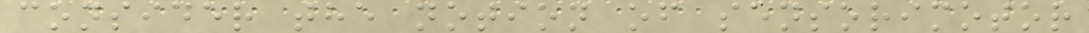consider the notion of sensorimotor
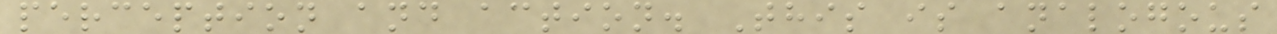perception and action. This is analogous
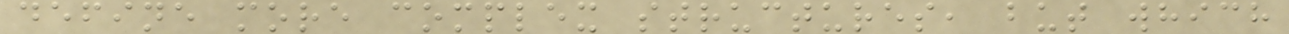define more complex structures, but which
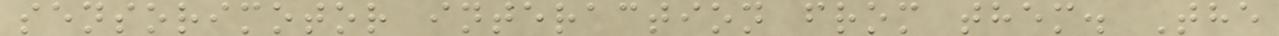sensorimotor interaction from them. The
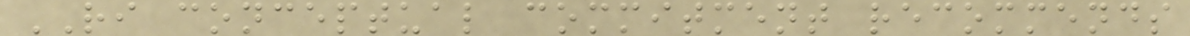RI conceptual commitment recommends
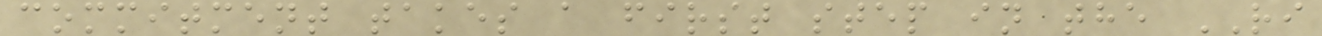commitment takes a first step in the RI
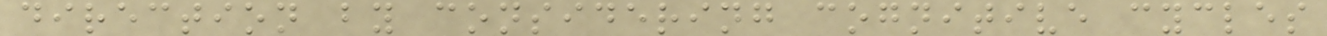direction by considering cognitive cycles
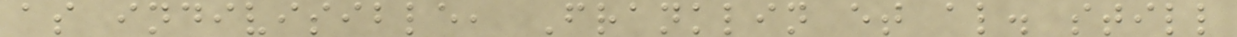as indivisible, Franklin et al. still
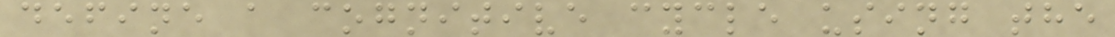define a cognitive cycle using the
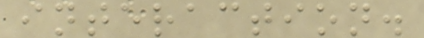interaction.
